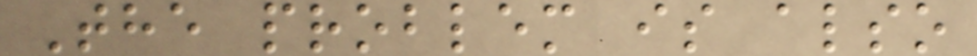The problem is also
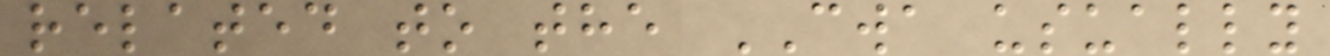related to the CWA usually
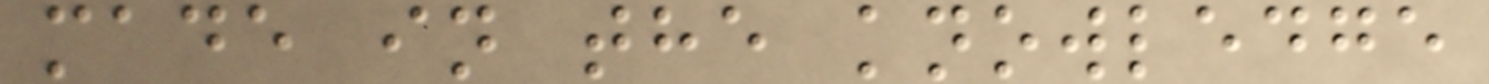made in the knowledge
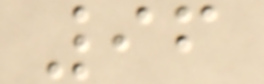96
